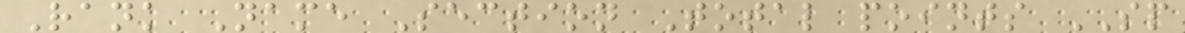Rank Name Section Total points SP
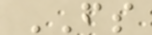FS
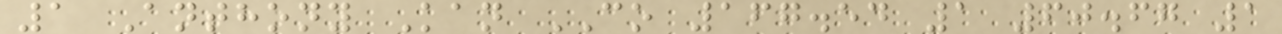1 Anthony Kan CO 167.54 1 60.67 1
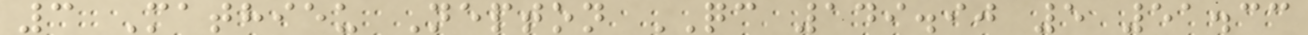3 Mathieu Nepton QC 149.90 5 51.33
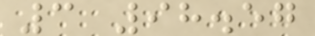3 98.57
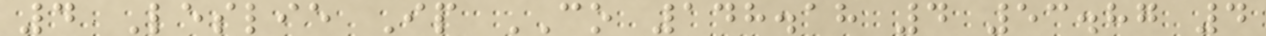4 Leslie Ip CO 148.18 4 53.87 4
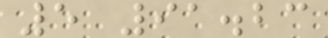5 91.23
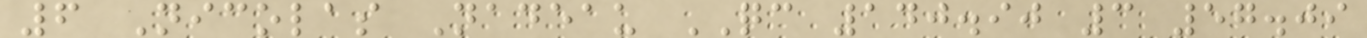6 Nicolas Nadeau QC 140.90 3 57.09
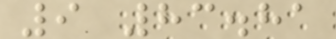9 83.81
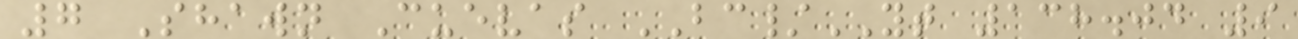7 Shawn Cuevas BC/YT 138.04 9
